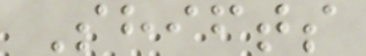Shifts
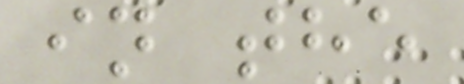in the
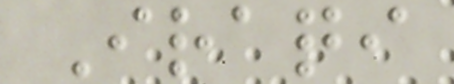Iraqi
